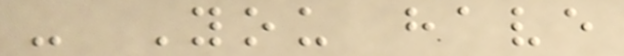- You have
